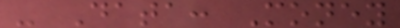- Data: Money
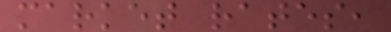market rates,
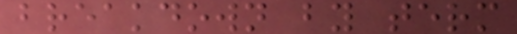breakdown by term
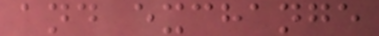and exchange
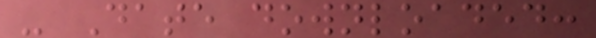- Date downloaded:
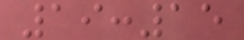19:15
